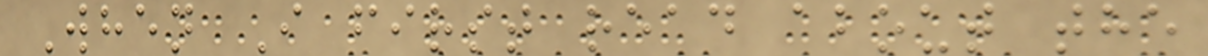When I first read about the
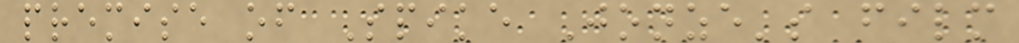premise of Spike Jonze's film
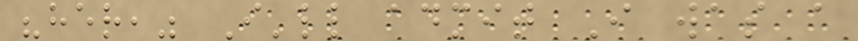"her," I'll admit I was a
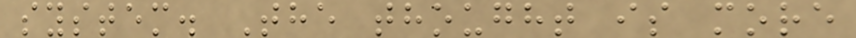system. The thought is more
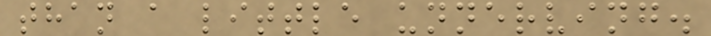than a little unnerving.
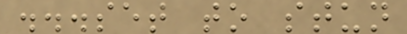...set to stun
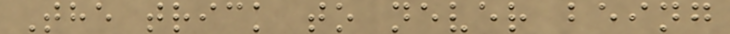The trick to never being
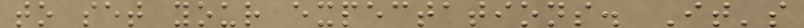to set your expectations. It's
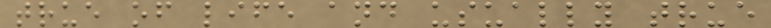true of life and usually true
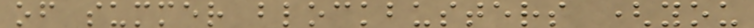of summer blockbusters (you
